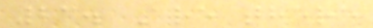23. Are there
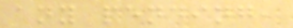any pending,
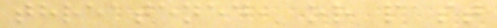threatened, or past
